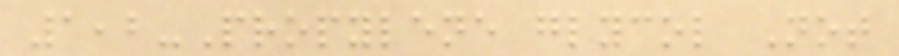1,2-Propylene glycol Not
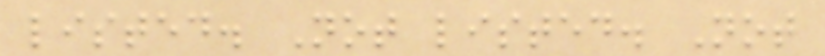listed. Not listed. Not
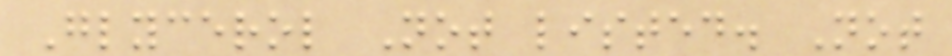Glycerol Not listed. Not
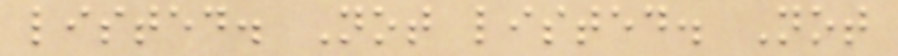listed. Not listed. Not
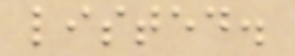listed.
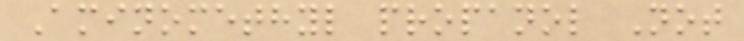Aminomethyl propanol Not
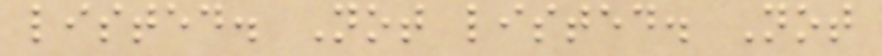listed. Not listed. Not
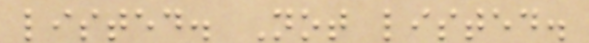listed. Not listed.
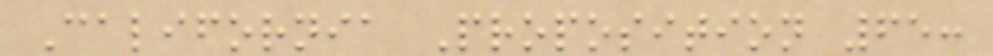California Proposition 65:
